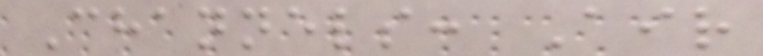Channels: Air
